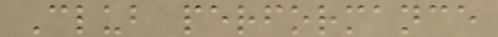Club performance
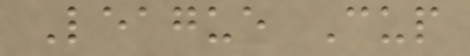League Cup
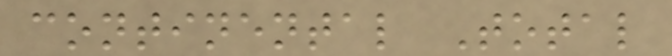continental Total
